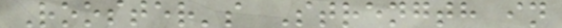Rooster's Strength in
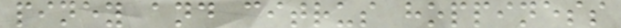piney and citrus hoppiness
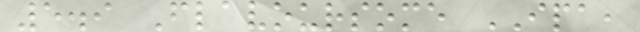5.9 Flavoursome IPA,
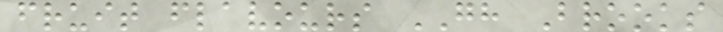fruit flavours GH Brooks
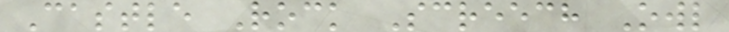Castle Rock Screech Owl
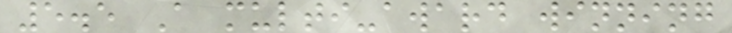5.5 A multi-award winning
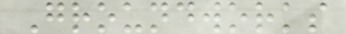Groundworks
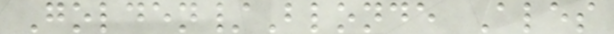Golden/Blonde Ales
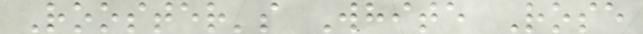Rooster's White Rose
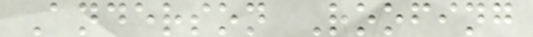Anderson Roofing
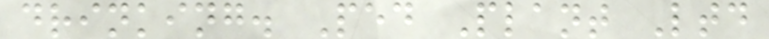drinking. Ped Plant Ltd
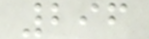296
